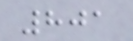801
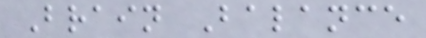Brain Balance
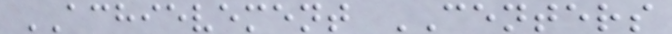ACHIEVEMENT CENTERS
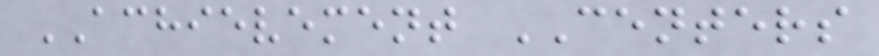ACHIEVEMENT CENTERS
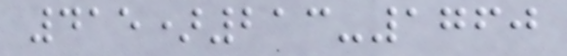415)213-1760
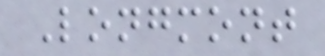Longmont
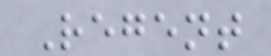Regent
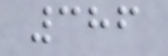386
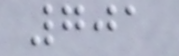701
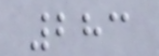283
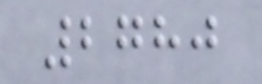2780
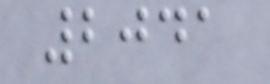2041
